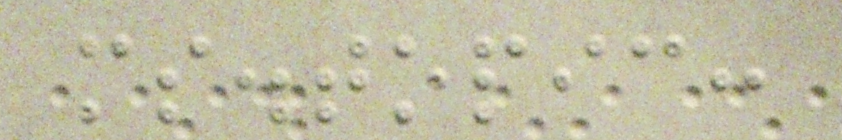ms.topic:
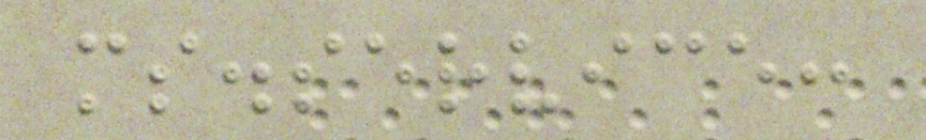ms.service:
